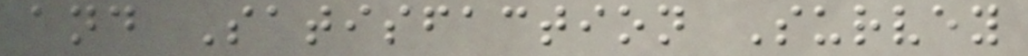and Satisfaction Survey
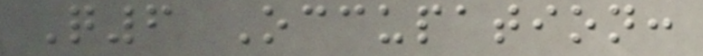Q6 Occupation:
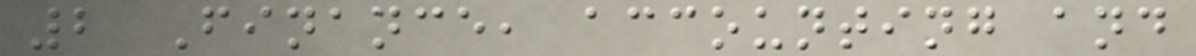2 Finance, accounting and
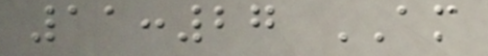11:27 AM
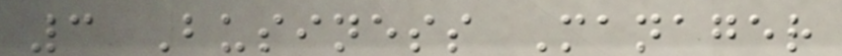3 Business Manager
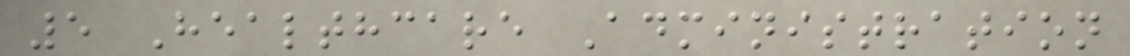5 Healthcare Administration
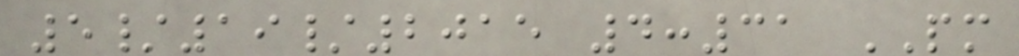5/19/2015 4:31 PM
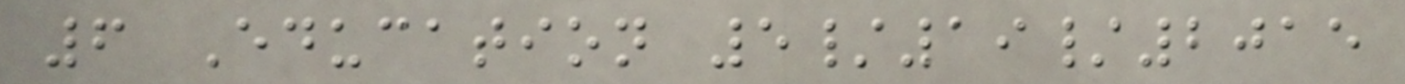6 Education 5/19/2015
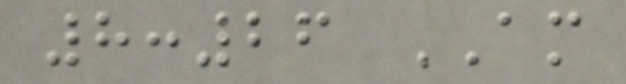8:26 AM
